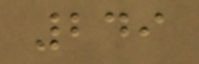249
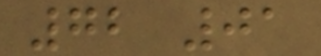72 01
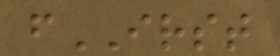fIRST
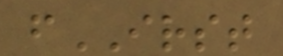fIRST
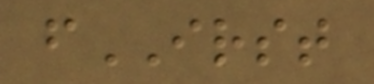fIRST
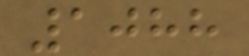1088
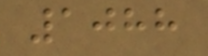1088
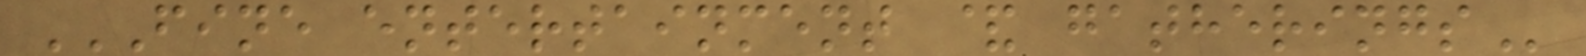FINE ENTERTAINMENT & GATHERINGS
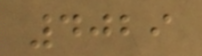4029
